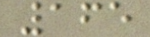165
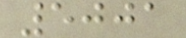5001
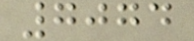7074
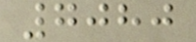7080
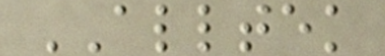ALLTEK
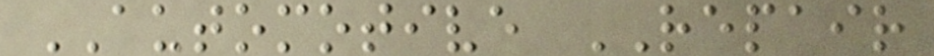AUTOMOTIVE REPAIR
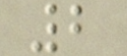2
